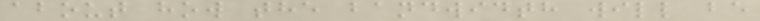about how the bandwidth will be
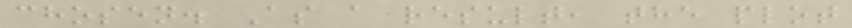chosen. As a result, the plot
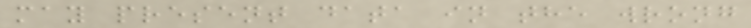may present data in the wrong
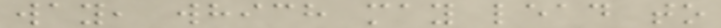way, which may lead to
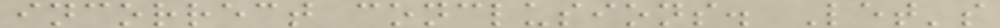incorrect conclusions. Let's
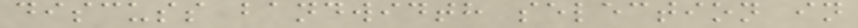discuss bandwidth selection in
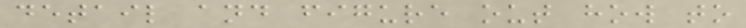detail and figure out how to
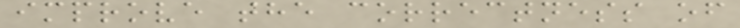improve the correctness of
